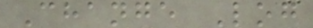Change Log
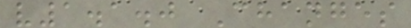v1.1.0 Changes
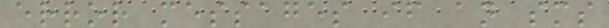error messages if an sms
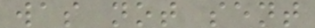was not sent
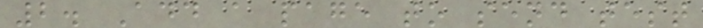2. Add a page to send test
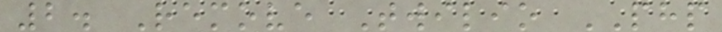2. Remove Twilio PHP
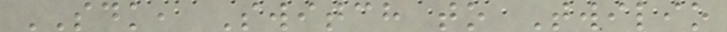SDK, Switch to Twilio
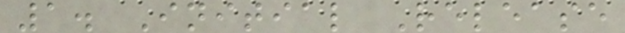1. Initial Release
